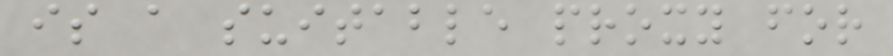is a suitable proxy for
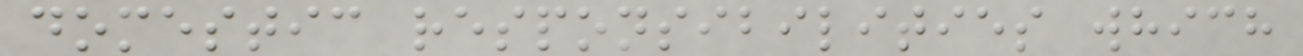domestic responsibilities which
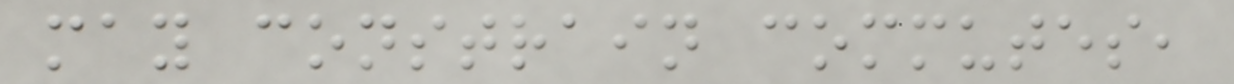may constrain commutes,
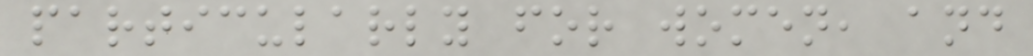particularly for women, and
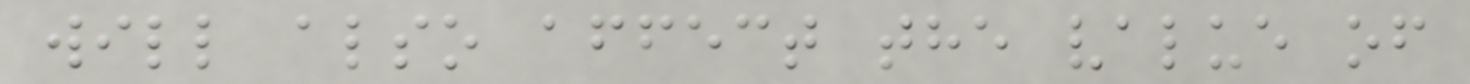will also affect the value of
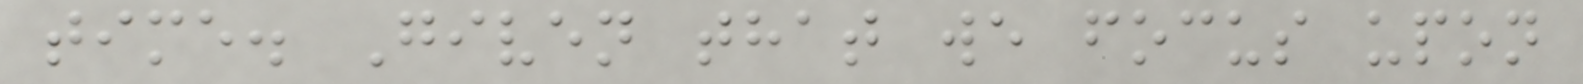time. Given that we focus upon
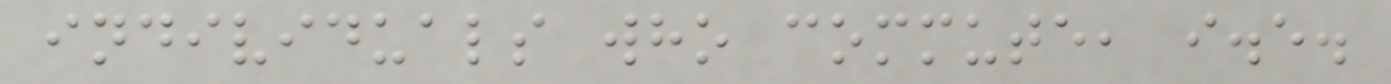individuals who commute, i.e.
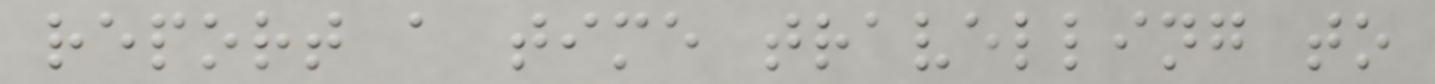report a time travelling to
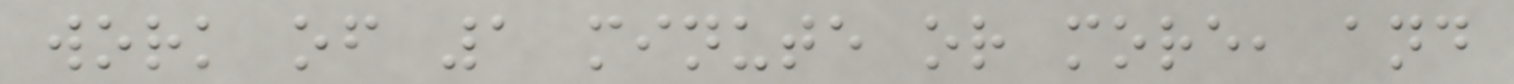work of 1 minute or more, and
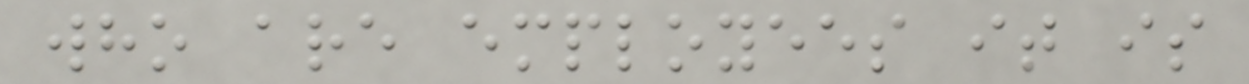who are employees it is
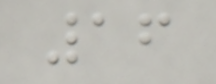16
